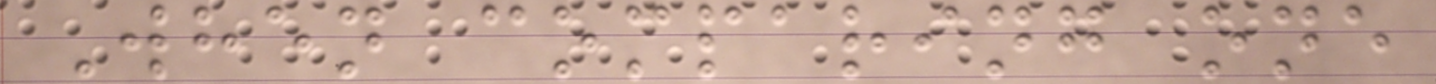When comparing one
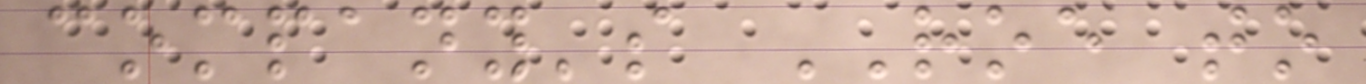company's ROE to
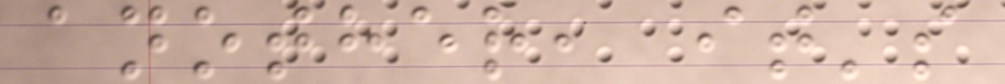another, it's
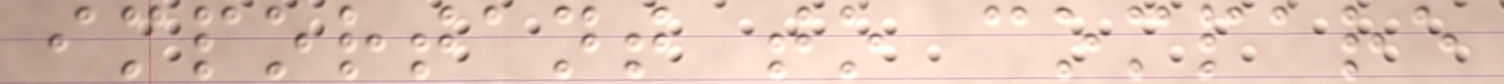important to compare
